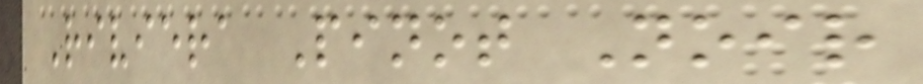Riviera Pinot Noir
